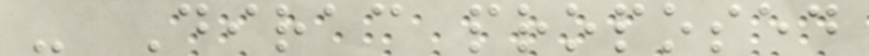- Dirac proposed
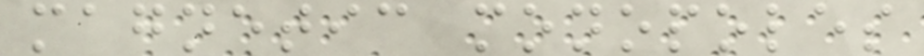magnetic monopoles
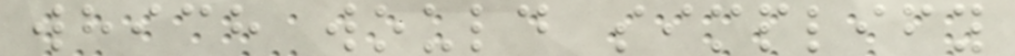which would simplify
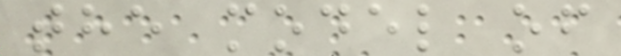the model of
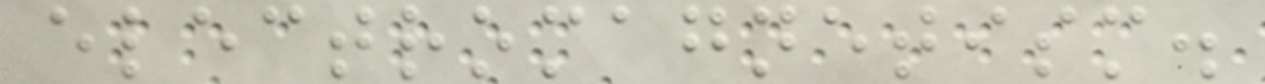electromagnetism.
